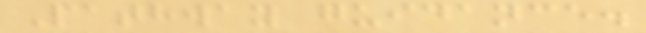Pathway guidance.
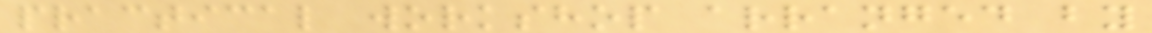practical workshop arranged by
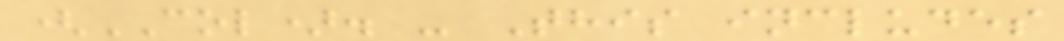(COL). - This includes
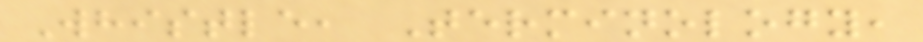Whistle, Terminology,
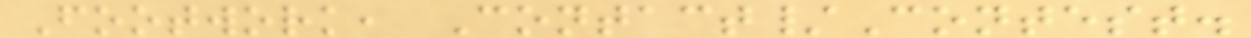Footwork, Contact/Contest.
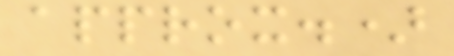approx.)
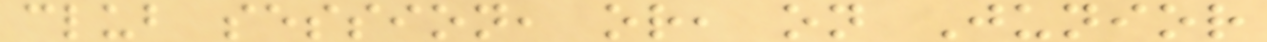club session, or, on Junior
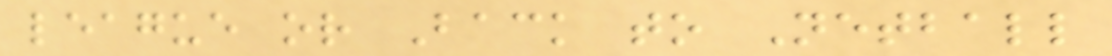league or Back to Netball
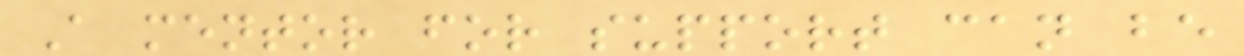A mentor for support can be
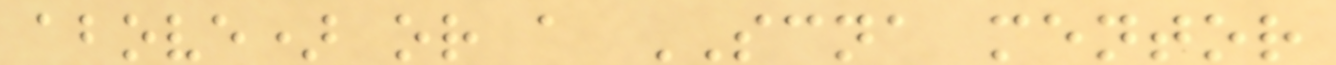above) or a SCNA mentor
